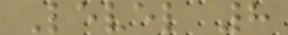Level 8
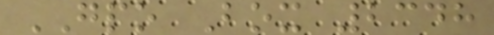GPO Box 2348
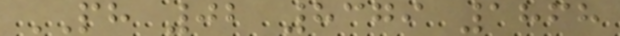PH 02 8379 1868
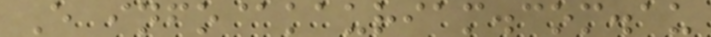E info@kauriam.com.au
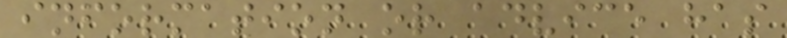information or advice has
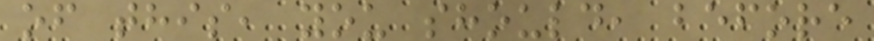of this, you should, before
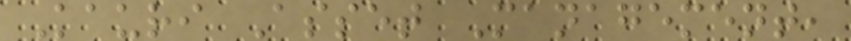Kauri Asset Management,
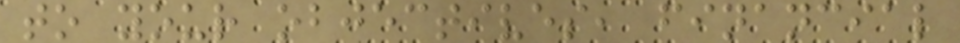to your objectives, financial
